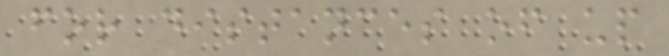for distances of up
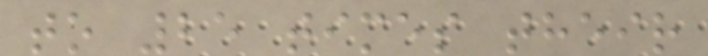to 25 times their
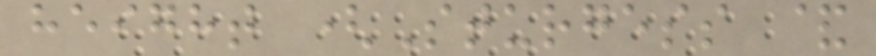height (Sturgess &
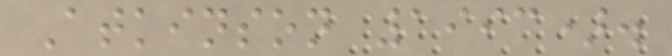Atkinson 1993).
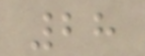28
